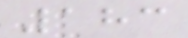183
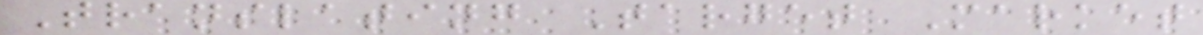Translating Target Market
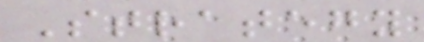Strategy
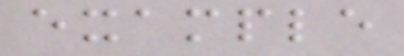example
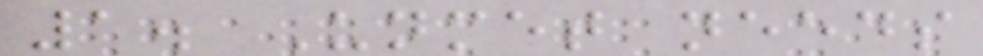1. Unmet needs
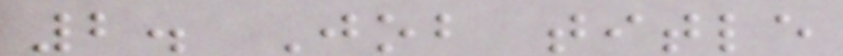2. Job title
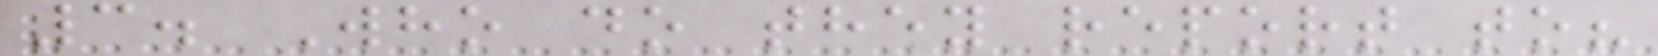3. Who do they report to?
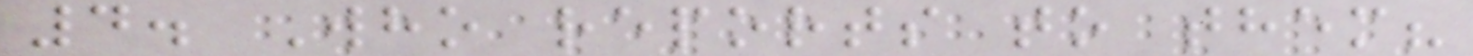4. Who reports to them?
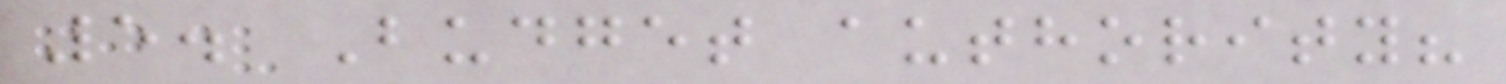5. Budget authority?
